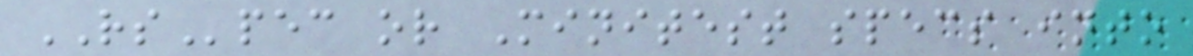RSpec or Minitest specs into
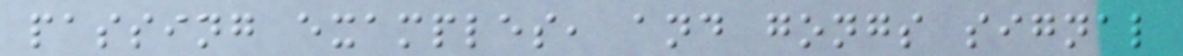passing examples, and gongs signal
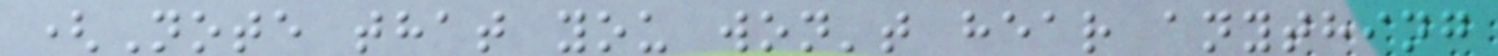(Note that you won't hear anything
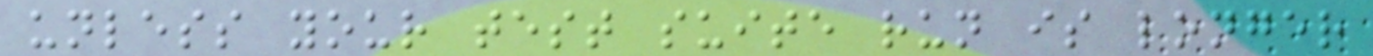unless your test suite run is longer
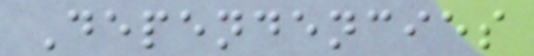Dependencies
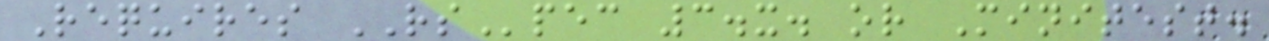Requires RSpec 3.x. or Minitest.
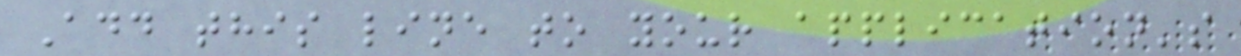Add this line to your application's
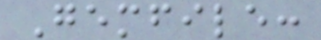Gemfile:
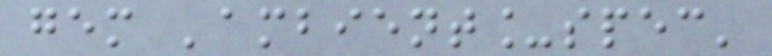gem 'ambient_spec'
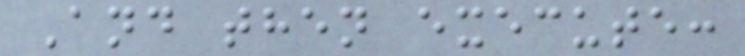And then execute:
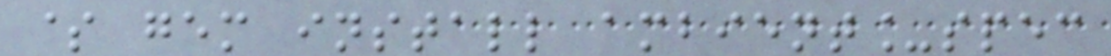$ gem install ambient_spec
